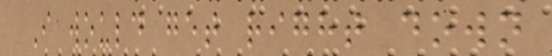I would get right down
